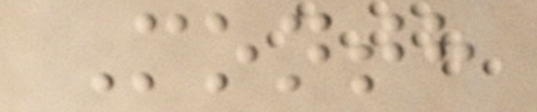Month
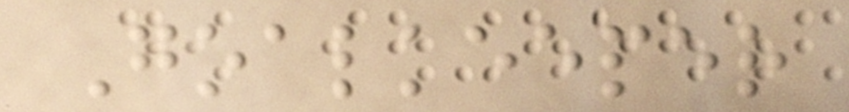Goalkeeper
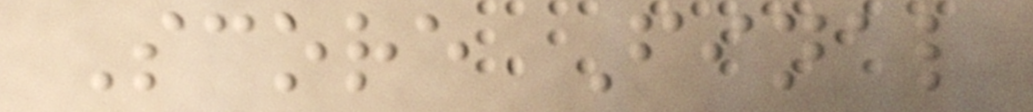Score Final
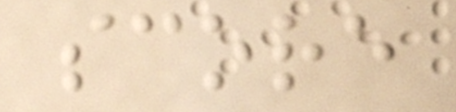score
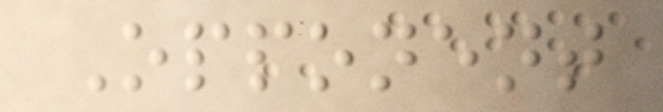Opponent
